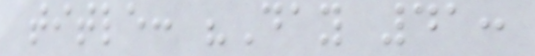title: "Day 41:
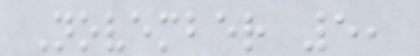November 5,
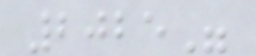2025"
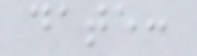date:
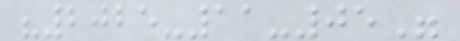"2025-11-05"
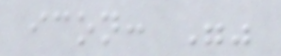icon: ""
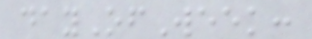dayOfWeek:
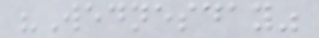"Wednesday"
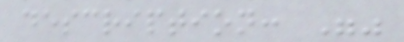description: ""
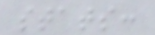stats:
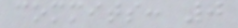commits: 0
